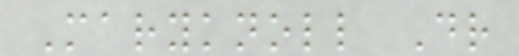Maryknoll Dr
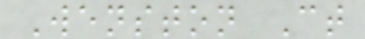Wenston Ct
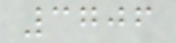3706
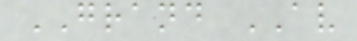GRAND AV
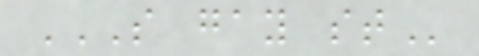S GAY ST
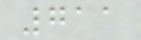711
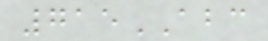715ABC
